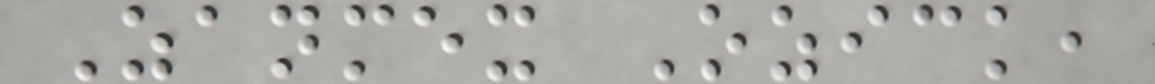Zanmex Ozick,
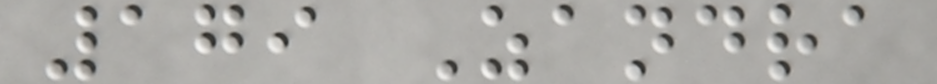179 Zandra
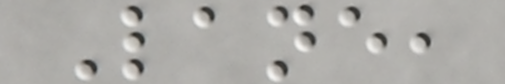Lane,
